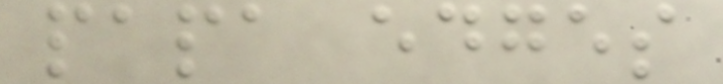papa edges
